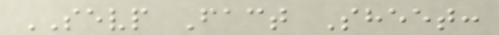SEVP Fact Sheet:
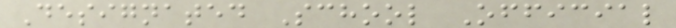Designated School Official
